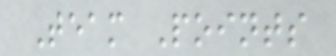Team Points
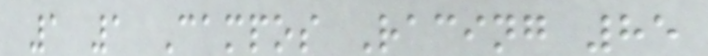1 1 Campos Racing 85
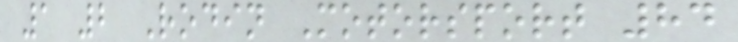1 2 Rodin Motorsport 84
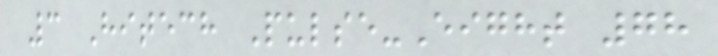3 Hitech Pulse-Eight 78
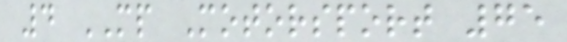4 MP Motorsport 75
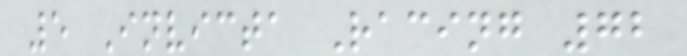5 Invicta Racing 72
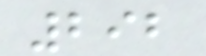292
